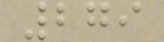279
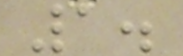1.
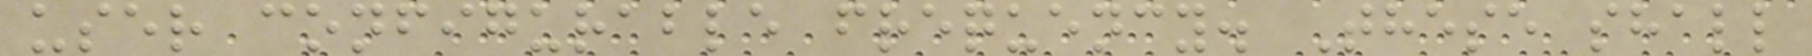user configurable frequency. These shall
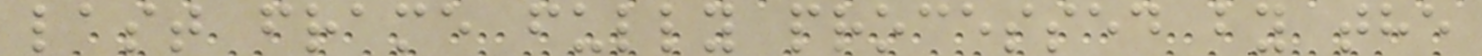last frame fully processed by the
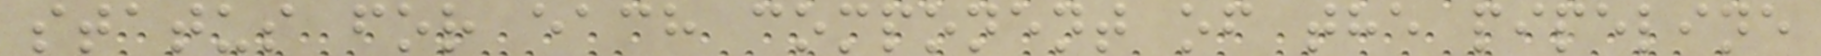status for each component of the pipeline
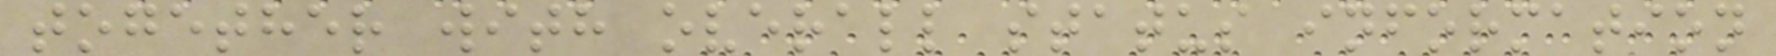together with overall status information
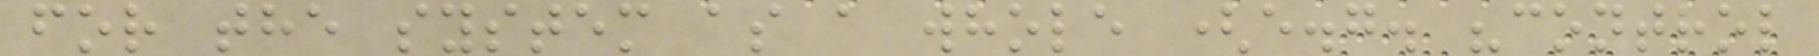for the system as a whole (e.g. "control
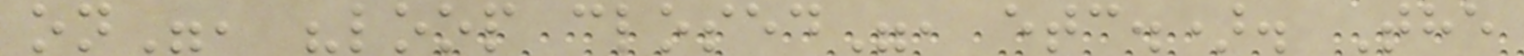on", "loop closed", etc.). The
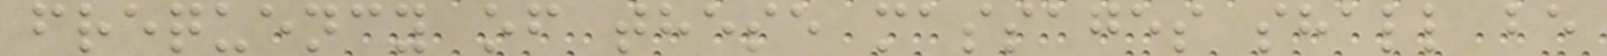frequency of these massages shall be
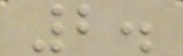2.
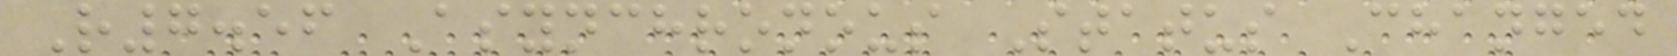R7.56 Asynchronous Status Changed
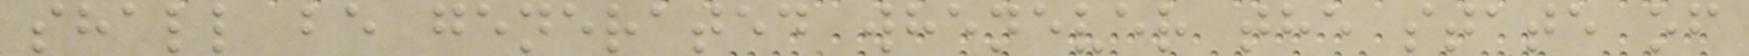shall be generated whenever the state of
